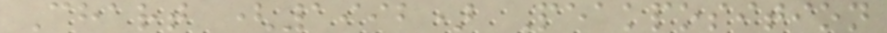Chart (1992) Peakposition
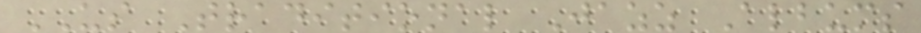US Traditional Jazz Albums
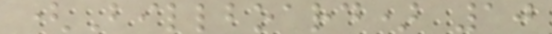(Billboard) 10
